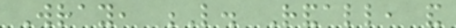Wray, L. Randall, and
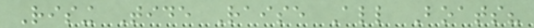Rising Tide Raise All Boats?
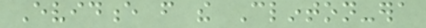Evidence from the Clinton-era
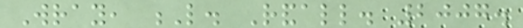Wray, L. Randall. 2007.
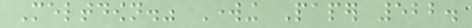Meltdown." Working Paper 522.
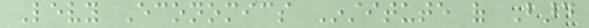Levy Economics Institute of Bard
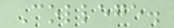College.
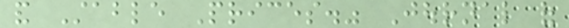and Stable Prices." Journal of
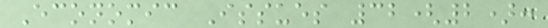Economic Issues 32(2):
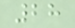28
